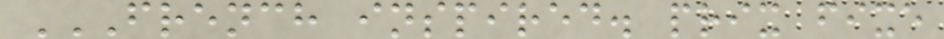FRENCH INSPIRED. PRIX FIXE
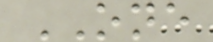ONE
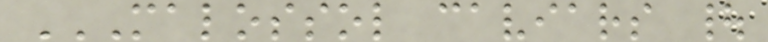MALOSSOL CAVIARS |
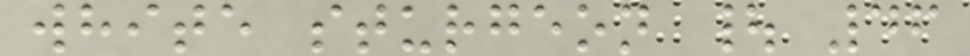white sturgeon | 46
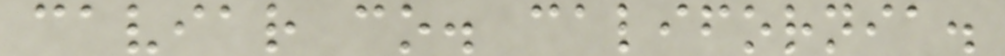caviar co. california.
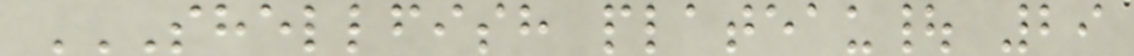SHELLFISH PLATEAU| 29
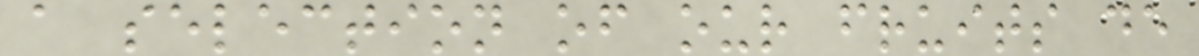a selection of our fruits de
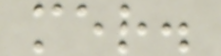mer.
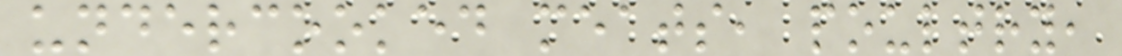undercooked meats, poultry,
